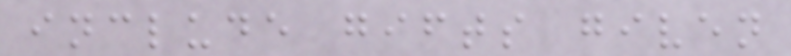include gifts given
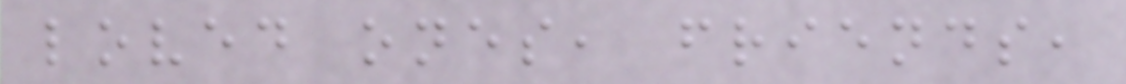loved ones, friends,
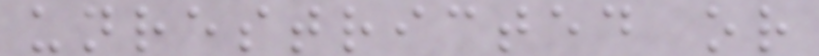unrestricted or
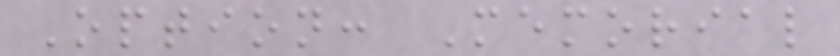Option: Memorial
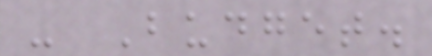- Budget.
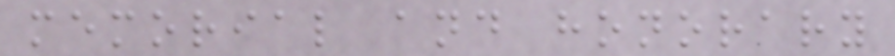memorial and honorary
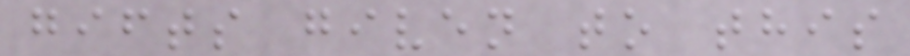gifts given to this
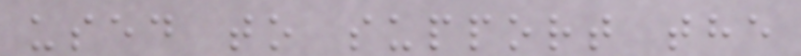used to support the
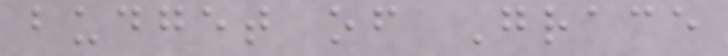budget of Grace
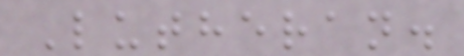Lutheran.
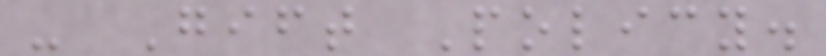- Gift Policy.
